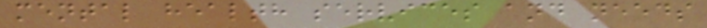mental health services and needs
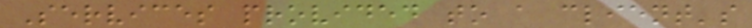Services provided to a client's
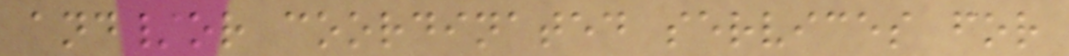and/or coordinated services for
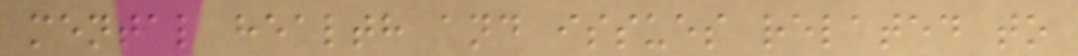mental health and issues related to
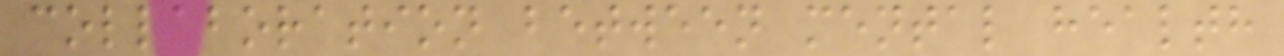collaboration between mental health
